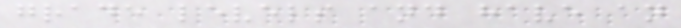grade levels and have an
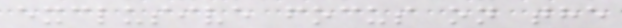exclusive focus on the
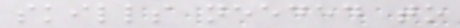skills needed to
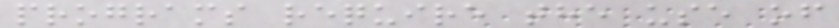programs require the use of
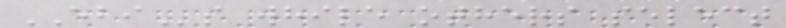EBIs while others select
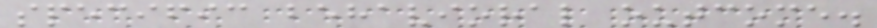specific behavioral outcome.
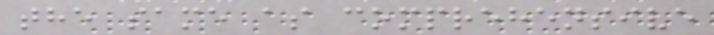the same as comprehensive
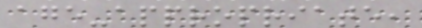age-appropriate,
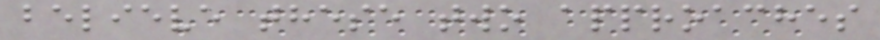believe these two approaches
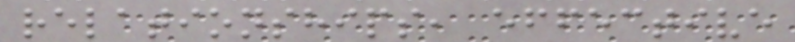relationships, effective
